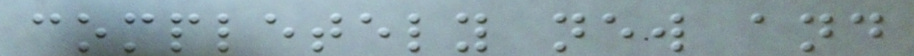completely new and
